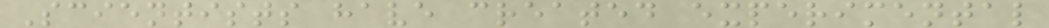Scientists have created experimental
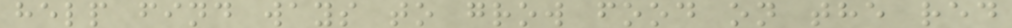help find ways to grow food on the red
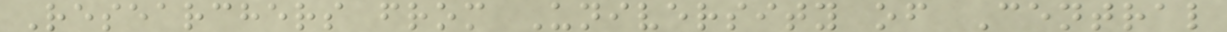Researchers from University of Central
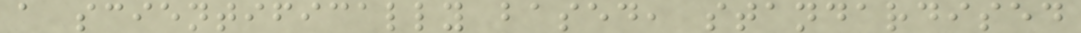a scientifically based, standardised
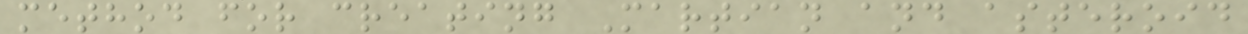method for creating Martian and asteroid
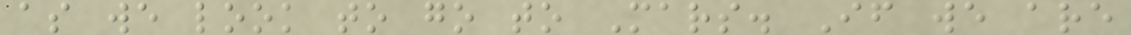as we look to go to Mars. If we are
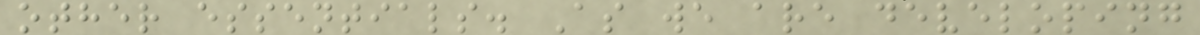other essentials. As we are developing
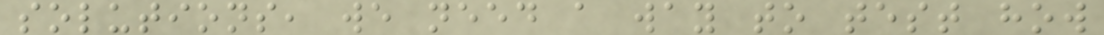solutions, we need a way to test how
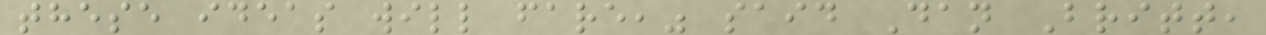these ideas will fare," said Dan Britt,
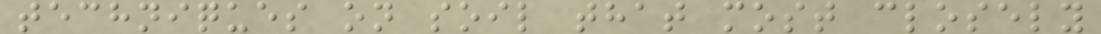techniques on soil that most closely
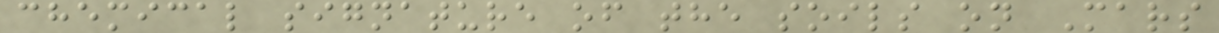chemical signature of the soils on Mars
